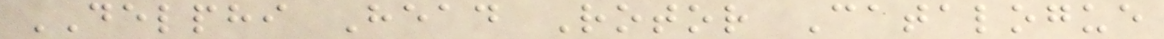DELPHI Head Rotor Catalogue
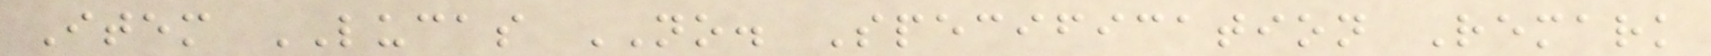Item LUCAS NO. Specification Remark
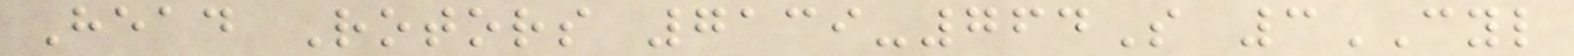Head Rotors 7139-764S 3CYL
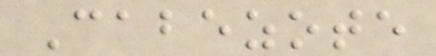Cabezote
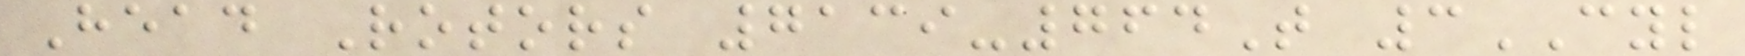Head Rotors 7139-764T 3CYL
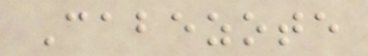Cabezote
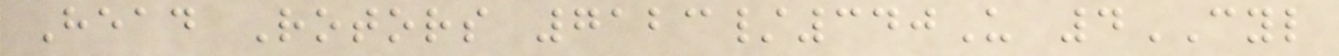Head Rotors 7123/340U 4CYL
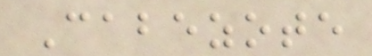Cabezote
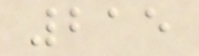215
